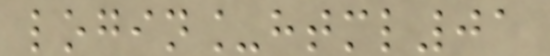login_html01
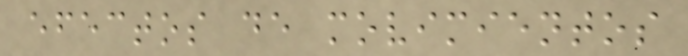efectos de movimientos
